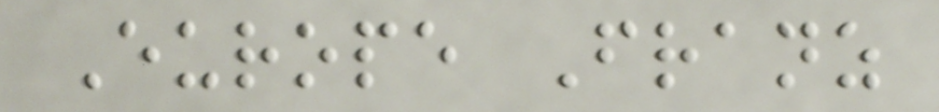Europe Franz
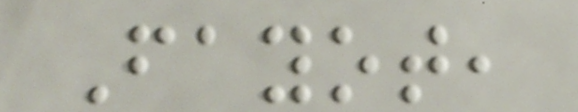Fayot,
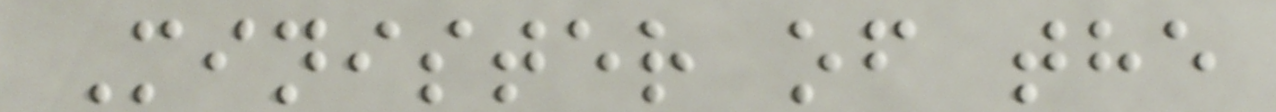Minister of the
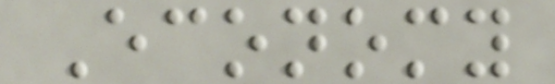Economy
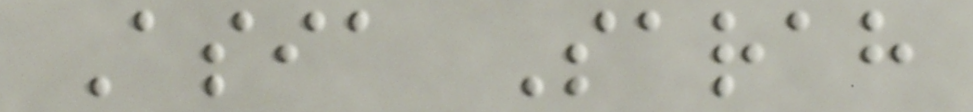Asia Sarah
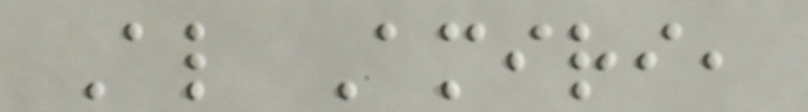Al Amiri,
